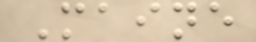Maine
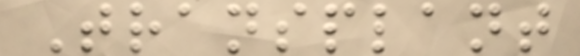Transplant
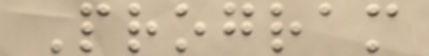Program
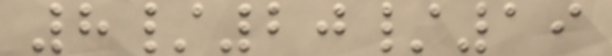8/20/19
